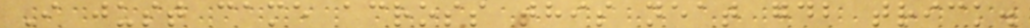I just came across this neat gdb trick.
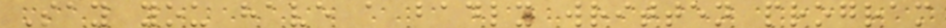Say you have a badly written program
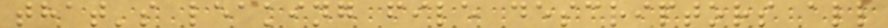that's leaking file descriptors all
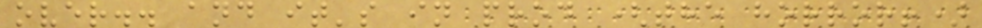over.. and it's in prod (the horror!)
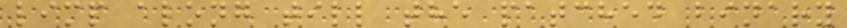limp along till the patched binary
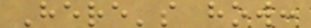Here's how:
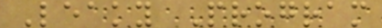Leaky Program
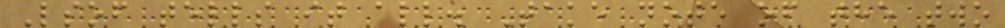Lsof tells it all. Take note of the two
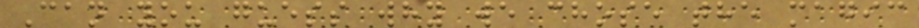Can you guess why we chose the magic
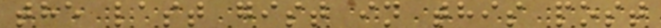the last gist in this post
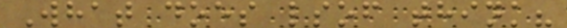What does lsof think?
